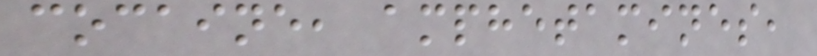cocaine, amphetamines,
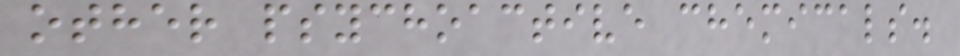other psychoactive chemicals.
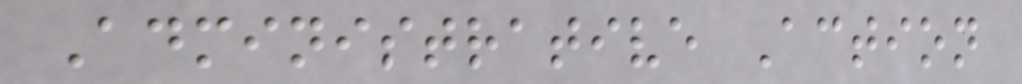Administrative Action
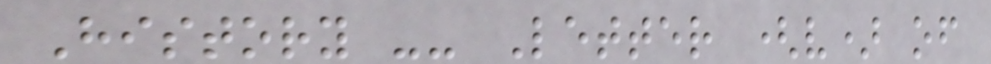History -- Letter (v) of
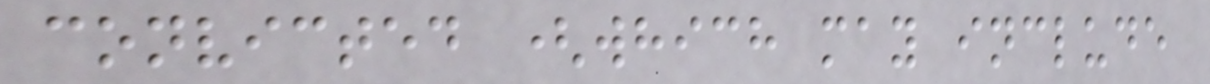convicted (which may include
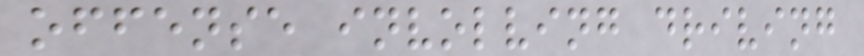offense involving driving
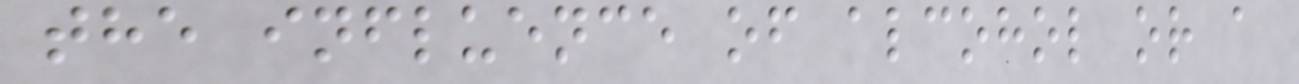the influence of alcohol or a
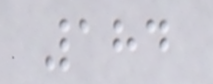184
